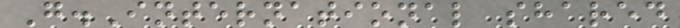G.International shared
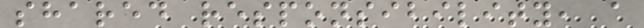shared responsibility, a
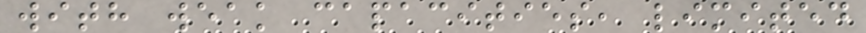with weak capacities, limited
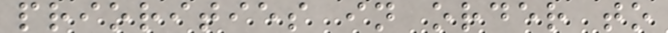priorities in order to
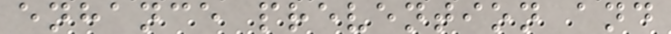enhance prevention and
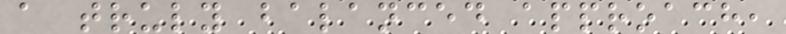a truly balanced approach,
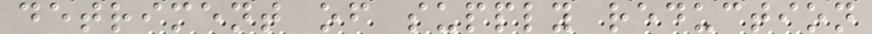detriment of supply reduction
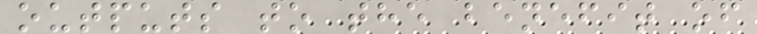outputs to the benefit of
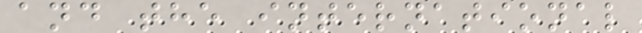and the international
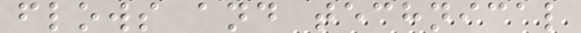flows and technical
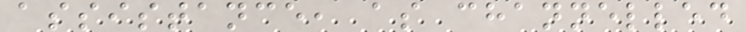assistance, as channelled
